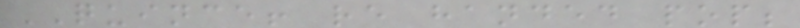QUINCE! re handed pop;
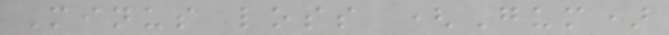Minus loss (Gum)
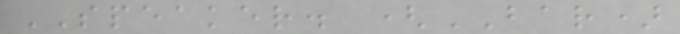SPEAKER. (BAR)
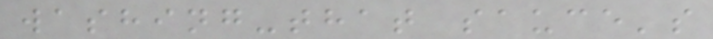washing-that sauce's
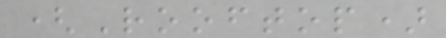(Rooftop)
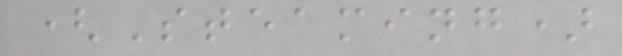(Steaming)
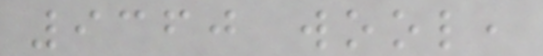9360 wool,
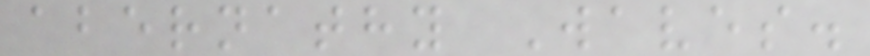abernathy Waves.
